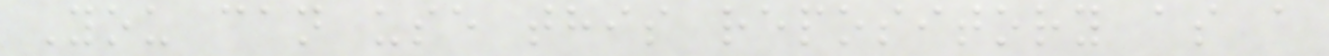You can use this repository as a
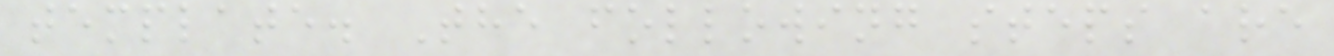template. The following steps are
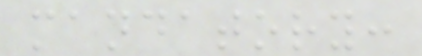mandatory:
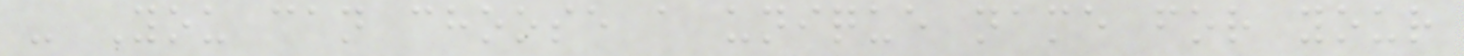- You can choose a unique name for your
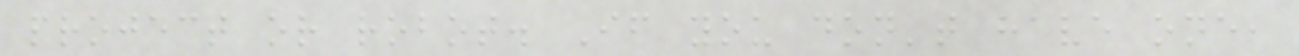project or robot. If you don't have one,
